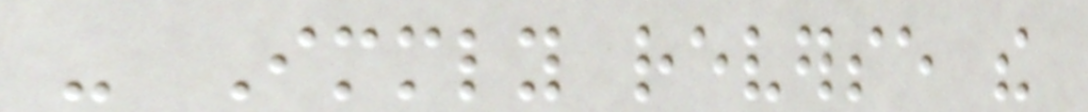- Immediately reverse the
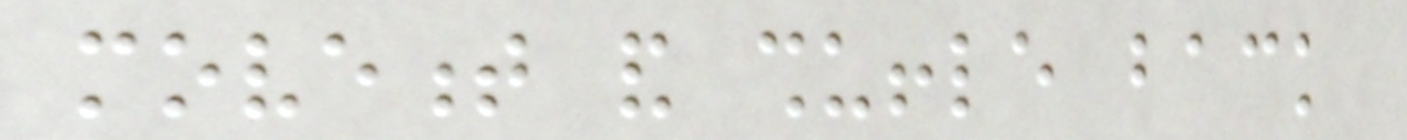movement and shuffle back
